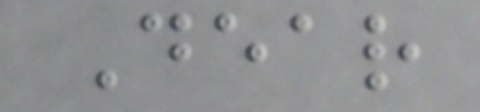Dear
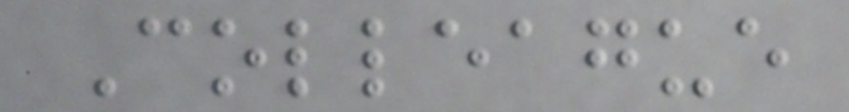Colleague
